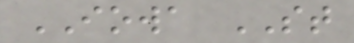IOWA ST
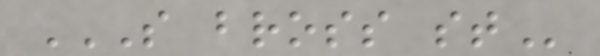S BROSS ST
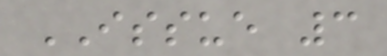ISSUE 3
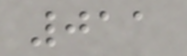011
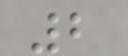2
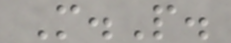M.P.
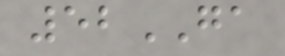52GA
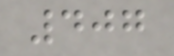407
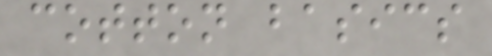cotton basics
